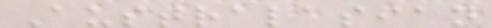Australasian
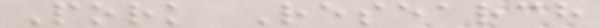Pork Research
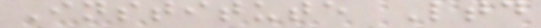Institute Ltd
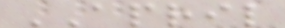APRIL
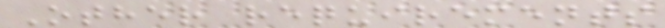Other requirements
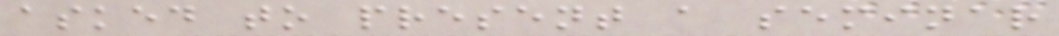asked to present a seminar
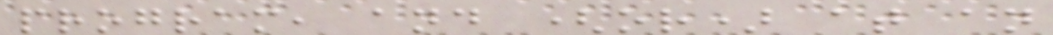program, and (or) at an
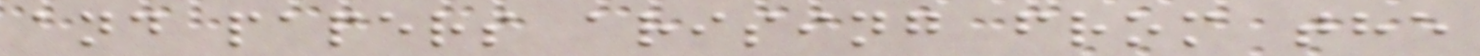and papers arising from the
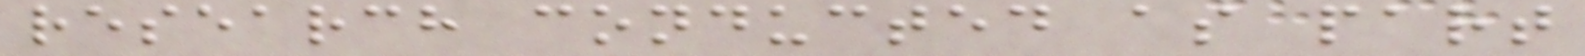research conducted as part
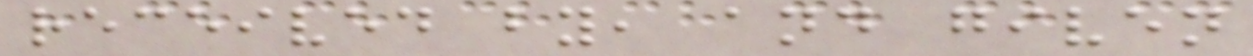received by, and given
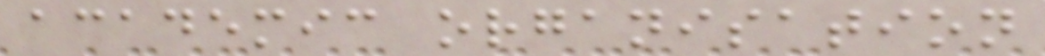academic organisation
